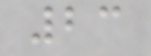23
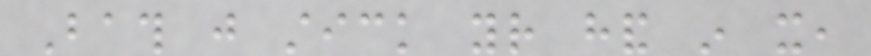Bath just stick your hand in it,
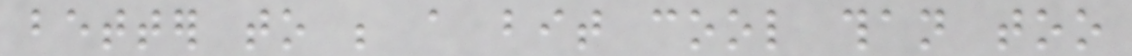better to be a bit cool than too
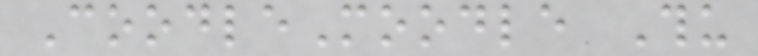CoodleMoodle Thu
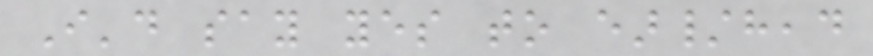I'd say yes to ear/head
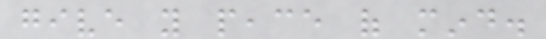give you peace of mind.
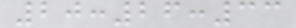20:26:33
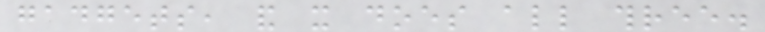gadgets, and it does all three.
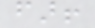far!
